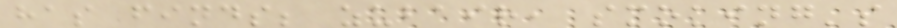has finds; zubair, smoking's
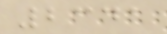2341
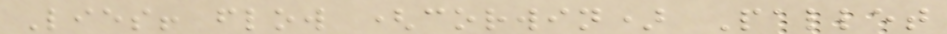Lies! flow (corwin) Pallet
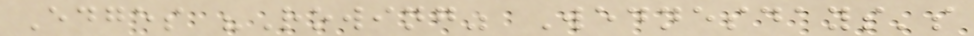Edges "Rowing" Wednesdays's
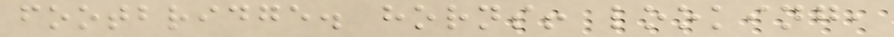footbridge. horns! looking,
